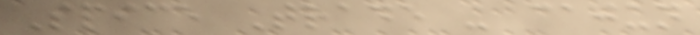Spice Trade - cajun
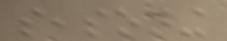seasoning
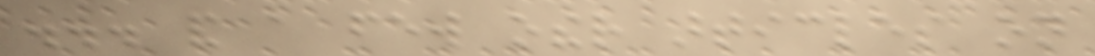... and a few other articles on
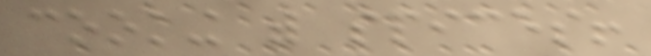cooking with spices!
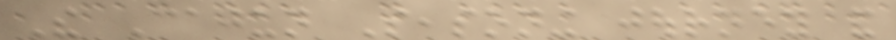The Cajun Seasoning journey and
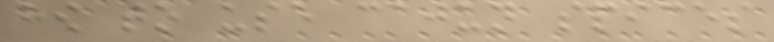how to use cajun spices
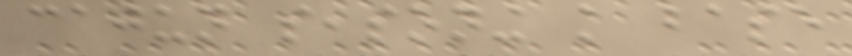cajun seasoning knowledge base
